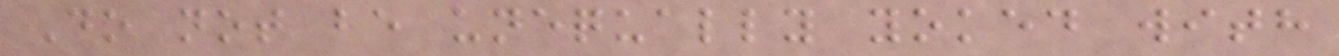Do not be unequally yoked with
